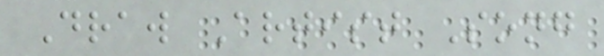Draw Artist Song
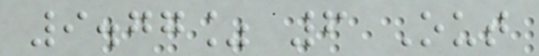9.77% 6 Out
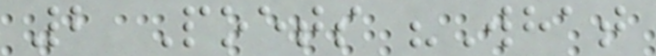2 Poets "What
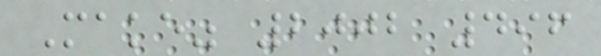Make" 2002 496
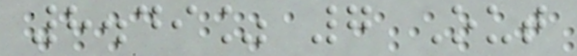8.49% 7 Out
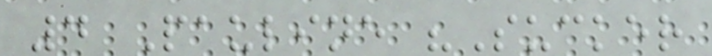4 Pauline "Sucker
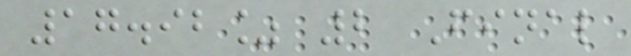17.92% 2 Final
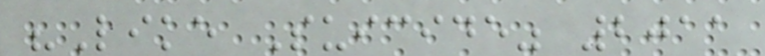"Like Suicide" 2011
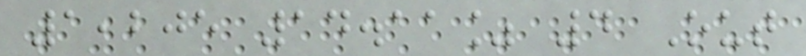1,205 14.11% 4 Out
